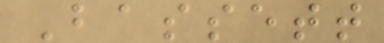Bassett
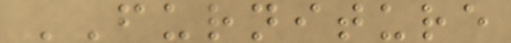FURNITURE
